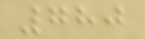780
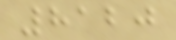8120
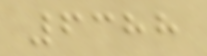6388
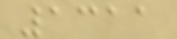1311
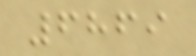6869
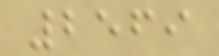2569
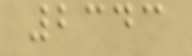2343
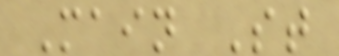Main St
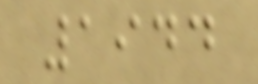1944
